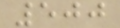500
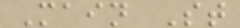Main St
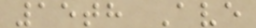15th Ave
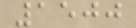1500
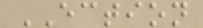ECTION
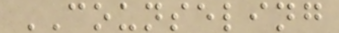COUNSELING
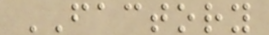FACTORY
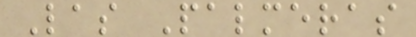Las Palmeras
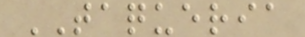TAQUERIA
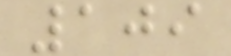109
